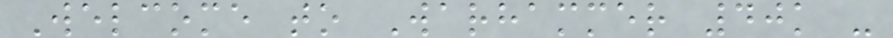Welcome to Warhammer 40k -
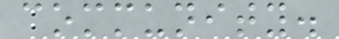community.
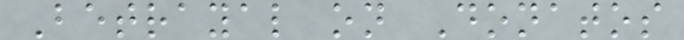Betrayal on Donatos
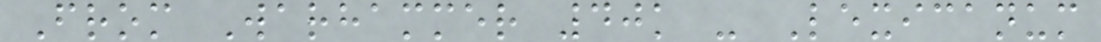From Warhammer 40k - Lexicanum
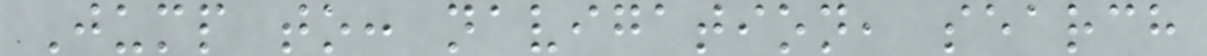Jump to: navigation, search
